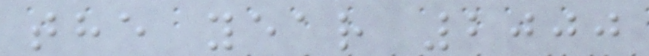the year 2000
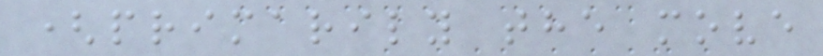(primarily the move
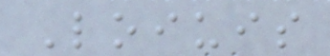Loiuis
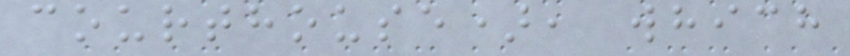courthouse), which
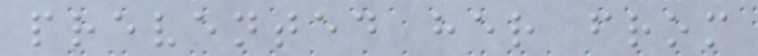prevented her from
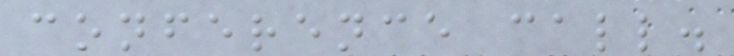conference call.
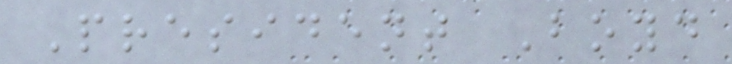President Boyd
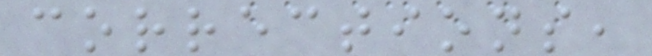corrections,
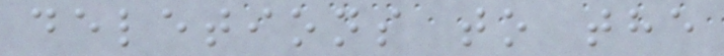deletions to the
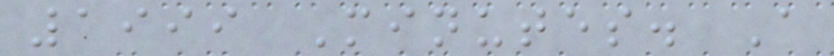1999 Minutes. A
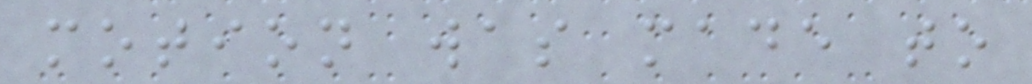motion was made to
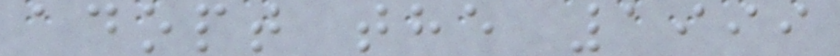adopt the 1999
